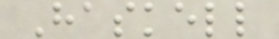Haskell
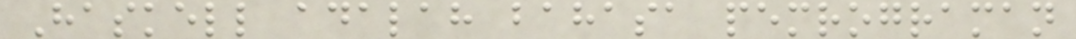Haskell adalah bahasa pemrograman
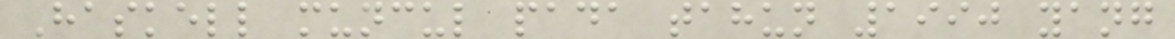Haskell muncul pada tahun 1990 yang
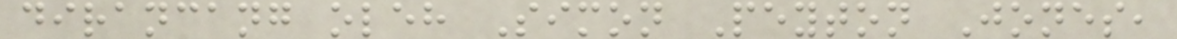dirancang oleh Simon Peyton Jones,
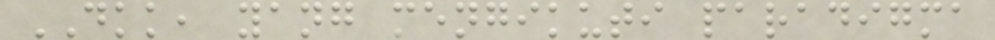DKK, yang mengikuti paradigma
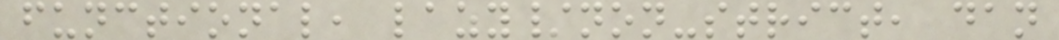functional, lazy/non-strict, dan
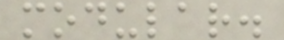modular.
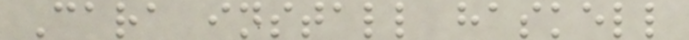Cara install haskell
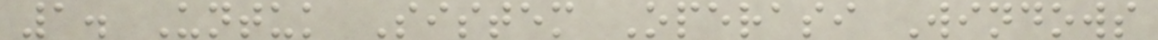1. Untuk Sistem Operasi Windows
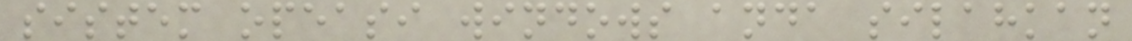sistem opeasi windows anda silahkan
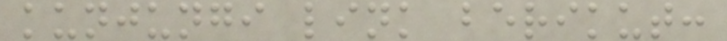kunjungi link berikut:
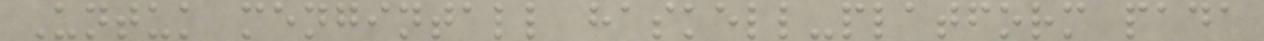Untuk mengintall haskell-platform pada
